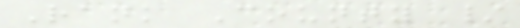Rank County /
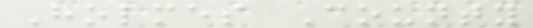Holmes County
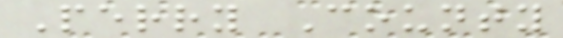Perry County
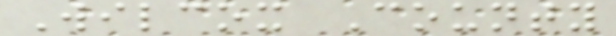Wilcox County
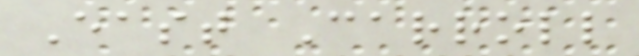East Carroll
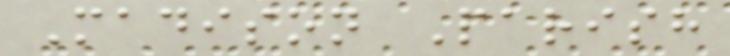Madison Parish
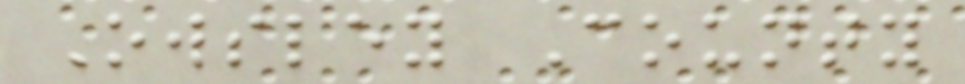Owsley County
